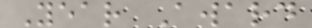Year Award
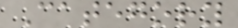Category
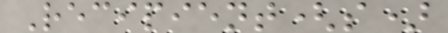Recipient(s)
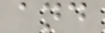and
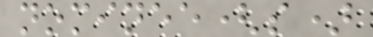nominee(s)
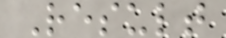Result
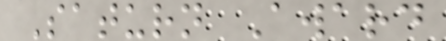Saturn Award
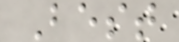Best
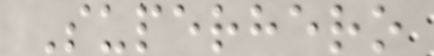Superhero
